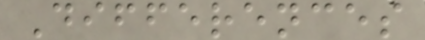Differences
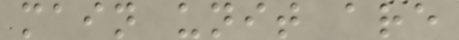main unit are
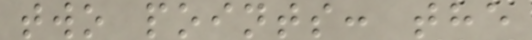two points: the
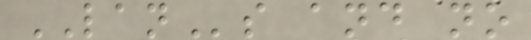LANs and no
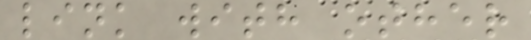link with other
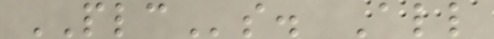PLCs. All
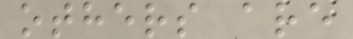others are
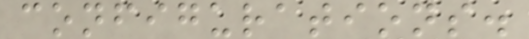configurations.
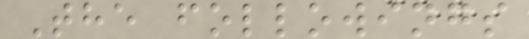The followings
